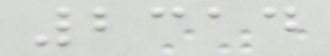2314
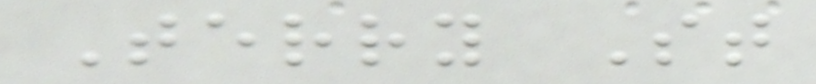Terry St
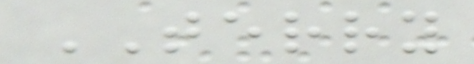TERRY
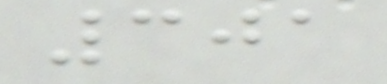301
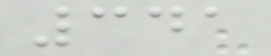341
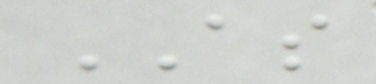AS
